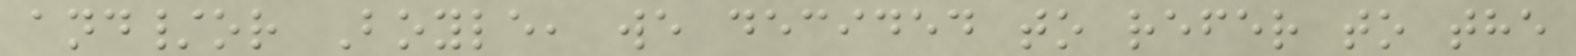and/or Boyle, we decided to refer to the
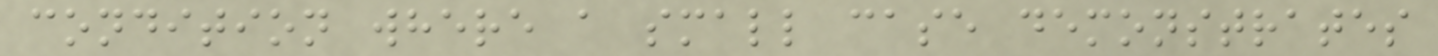condition where a small case demonstrates
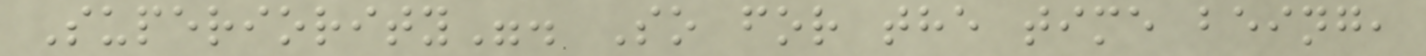Superiority". So for the time being,
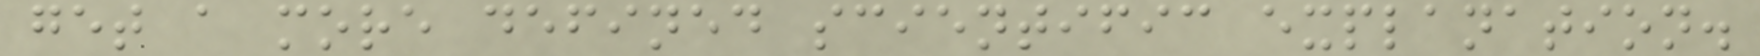get a more defined scientific explanation.
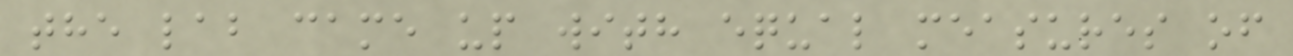the lab came up with equal measures of
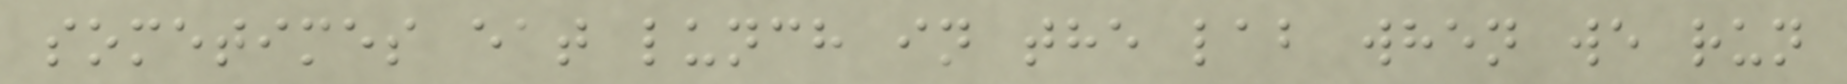sometimes eat lunch in the lab when we run
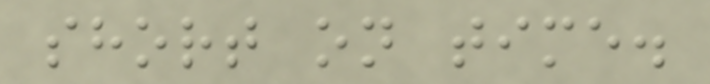short on time.
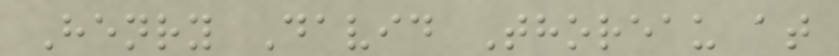Henry David Thoreau at
